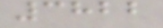3822
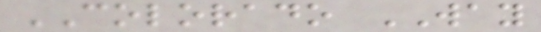COLORADO WAY
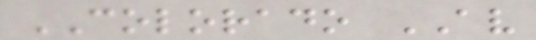COLORADO AV
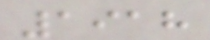1918
